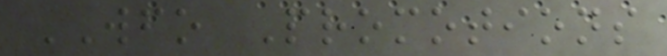WFO Promotions
